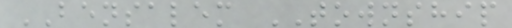BENSALEM TOWNSHIP
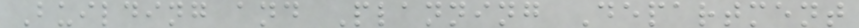Building and Planning Department
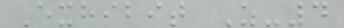Exhibit Z-4
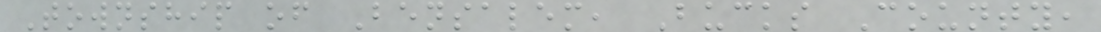Township of Bensalem, Bucks County,
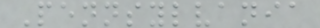Pennsylvania
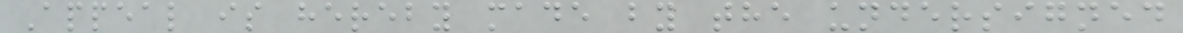Appeal is hereby made by the undersigned
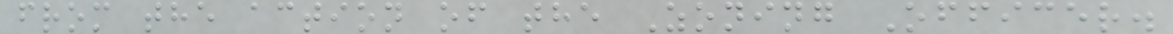from the action of the Zoning Officer.
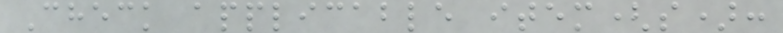Check applicable item(s):
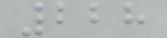228
